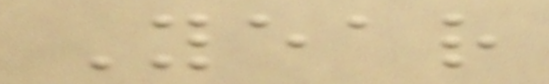Year
